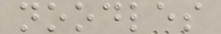noodles
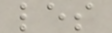les
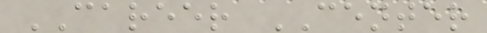CAREER CENTER
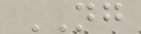NG
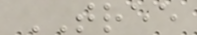TREE
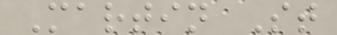Martin St
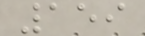159
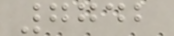7742
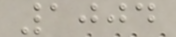1004
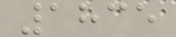1835
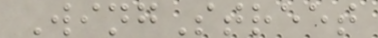WingStreet
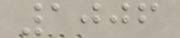1006
